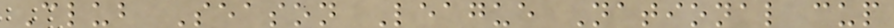Club Season League National cup
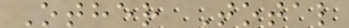Other Total
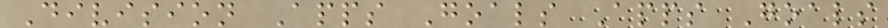Division Apps Goals Apps Goals
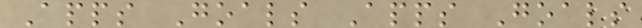Apps Goals Apps Goals
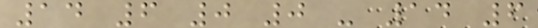14 6 0 0 - 14 6
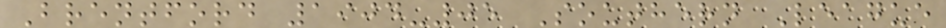Brentford 1904-05 Southern League
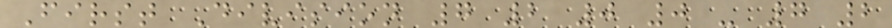First Division 7 2 0 0 - 7 2
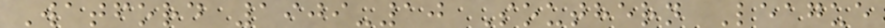Watford 1909-10 Southern League
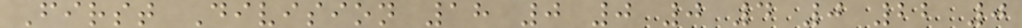First Division 18 0 0 0 4 0 22 0
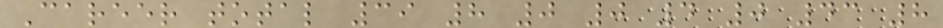Career total 39 8 0 0 4 0 43 8
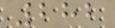282
